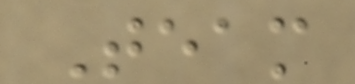Team
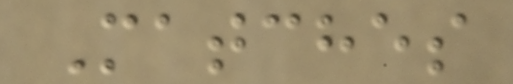Matches
